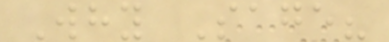Why Sage?
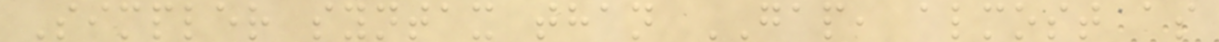Simpler syntax than GAP, almost as
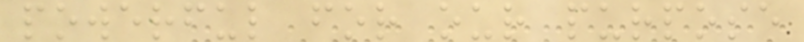powerful for our purpose
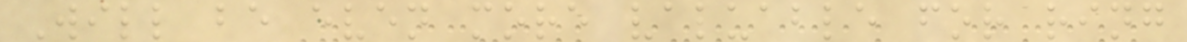Will be even more valuable for ring
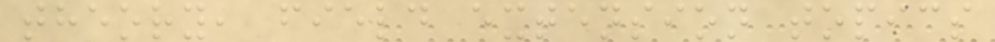theory, field extension topics
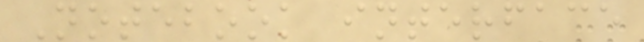Notebook interface
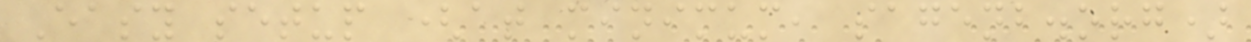Easy setup (at minimum, sagenb.org)
